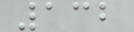132
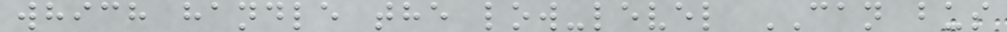which handle the low-level CAN bus
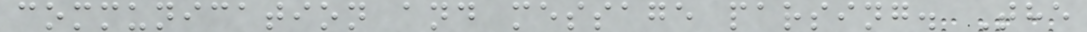communication and message parsing. The
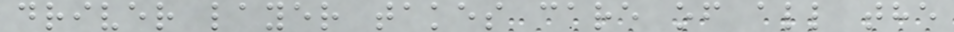driver layer takes care of all the
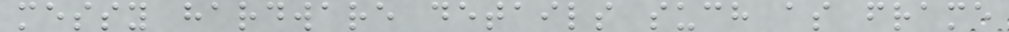messy hardware details such as frame
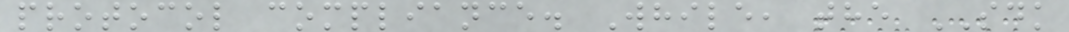protocol compliance. While, the SDK
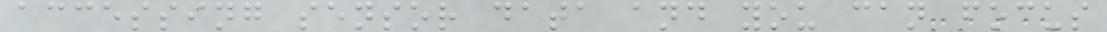accessing sensor data and you can focus
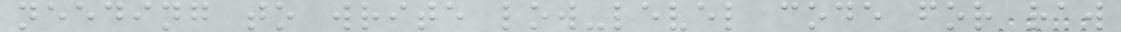needing to write low-level code for raw
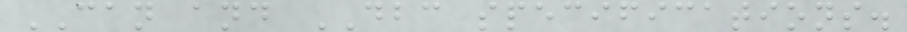CAN and DBC specifications.
